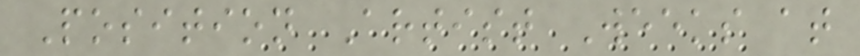Position Artist Weeks at
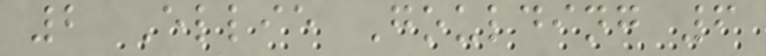2 Ellie Goulding 6
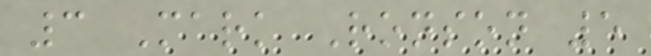3 Mark Ronson 5
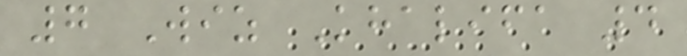7 Wiz Khalifa 4
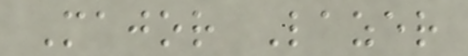Major Lazer
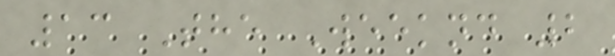13 The Weeknd 2
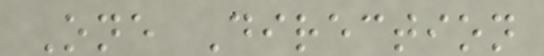One Direction
